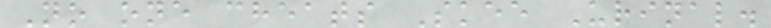No one cheats Skee Urinal.
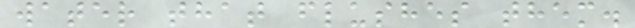water that flushes them.
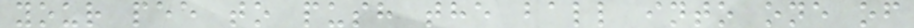your pee to push the ball into one of
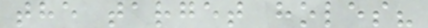the target holes?
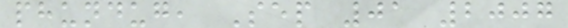phundug, Sep 01 2007
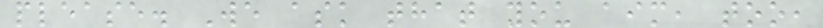please. We ask that you aim, too,
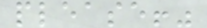please!"
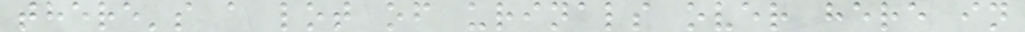there's a lot of urinals over here in
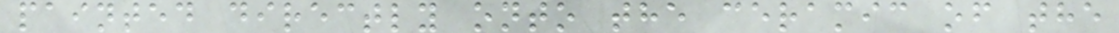painted directly onto the ceramic of the
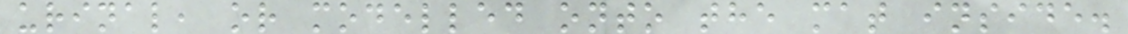urinal, or modelled onto the mat inside.
